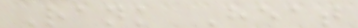Rank Heat
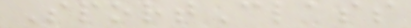SportClass
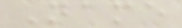Name
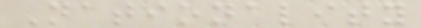Nationality
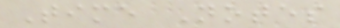Time Notes
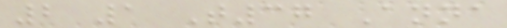2 1 T37 Anna
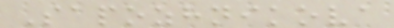Sapozhnikova
